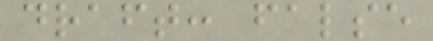draft: false
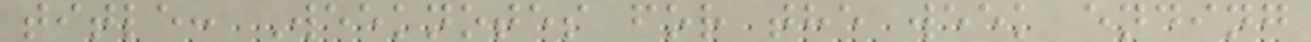title: Weeknotes for the week ending
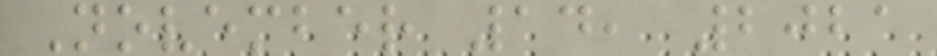November 14, 2021
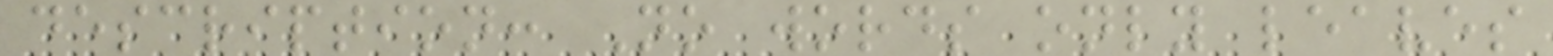description: No words only leaves
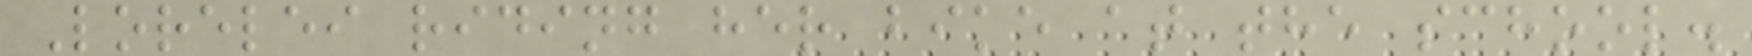Lorelei riding her bike at the school.
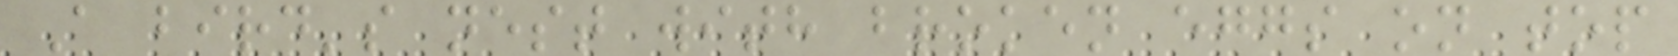A bird's nest with broken eggs on top
